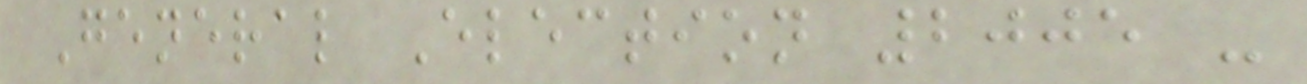General Election 2005 -
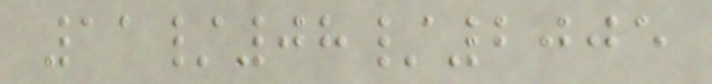11/08/2005
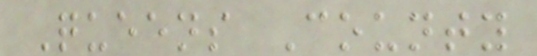Queens County
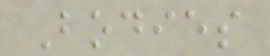Bodies
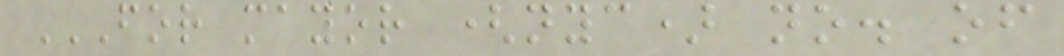FOR MAYOR (NYC) NO. OF
